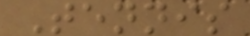Tennis
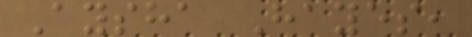Aysha Hayes,
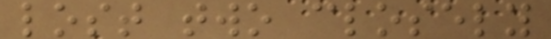lost two closely
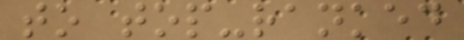to top-ranked
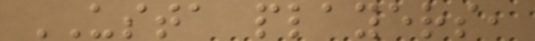USTA players,
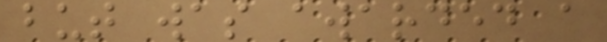but was awarded a
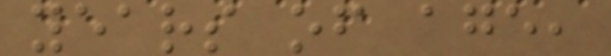years of age,
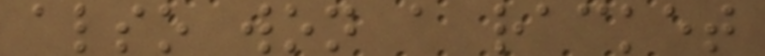also won a racket
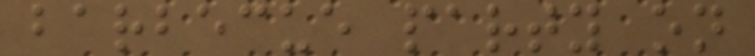barbecue party on
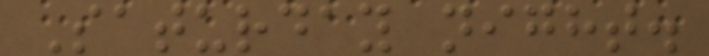Saturday night.
